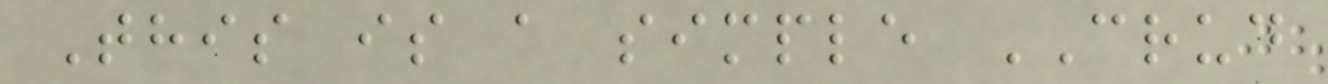This is a simple CRUD
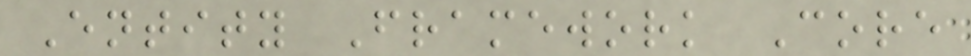Entity Framework Core
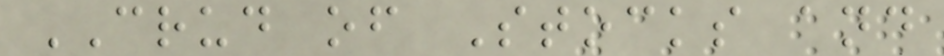CRUD of Stocks and
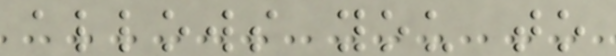allows you to
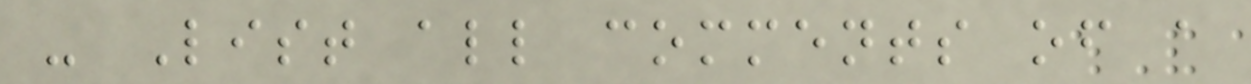- List all comments of a
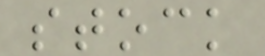stock
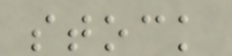stock
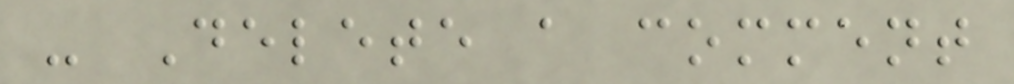- Delete a comment
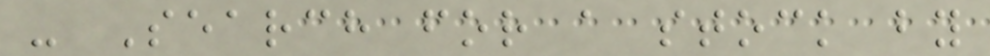- Search for a stock by
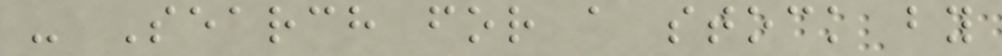- Search for a stock by
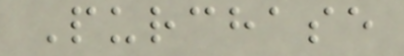Purchase
